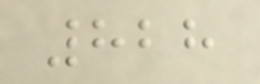828
